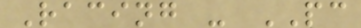Racing - PC
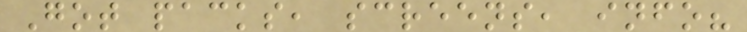Got packs, screens, info?
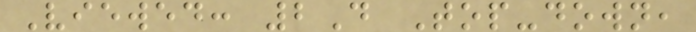Viewed: 2D Top-down,
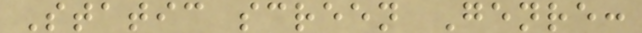Static screen Genre:
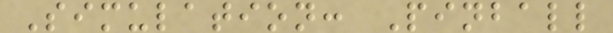Simulation: Pinball
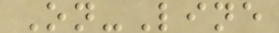On-Line
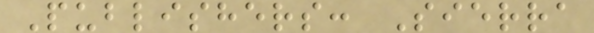Publishers: Sierra
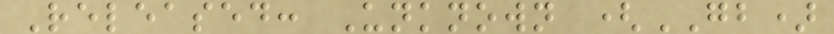Released: Unknown (GB)
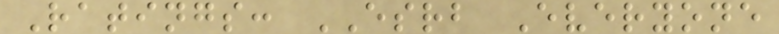Ratings: ESRB Everyone
